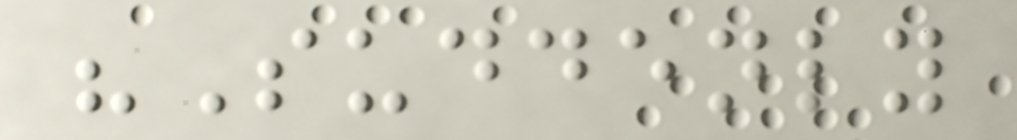"Suddenly
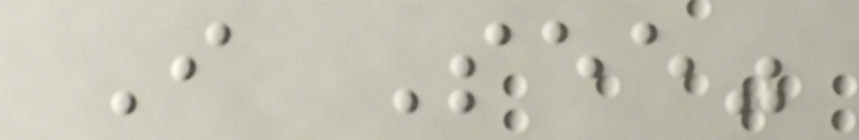I See"
